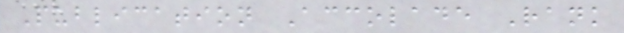Publication Accolade Rank
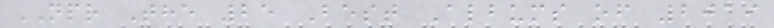NPR The 25 Best Albums of 2019
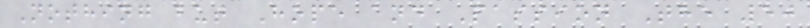Nothing but Hope and Passion The 50
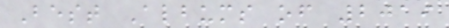Best Albums of 2019
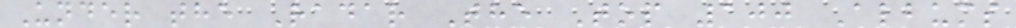Under the Radar The Top 100 Albums
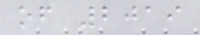of 2019
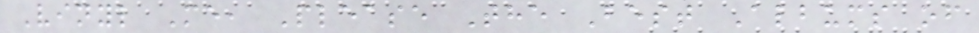Vinyl Me, Please The Best Albums of
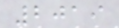2019
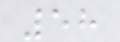58
